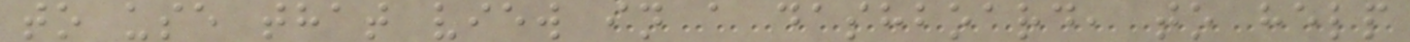to use that view in a dashboard, to help
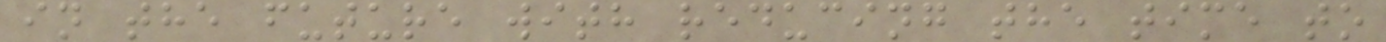in the future with reducing the time to
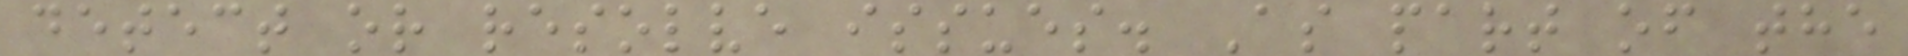detect or resolve issues. As part of the
